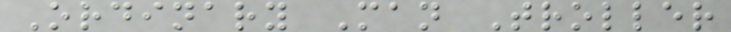Ordinary Man Troller
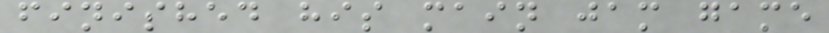finished his main jam game
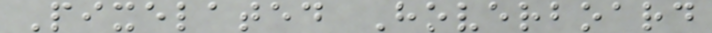Pixelated Hoverboard
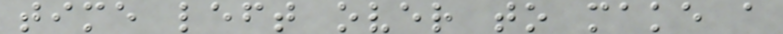time left over to make a
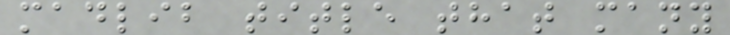madlib title that many
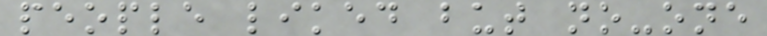people liked but no-one
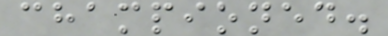championed.
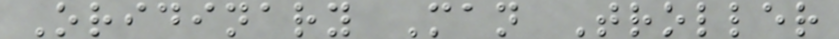Oridinary Man Troller
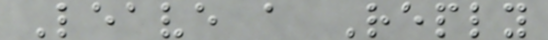Leave a Reply
